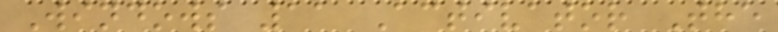Windows 11 Activator The
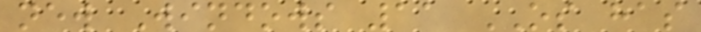new Windows 11 OS has
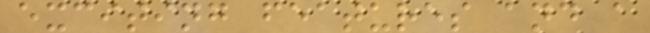exciting features and a
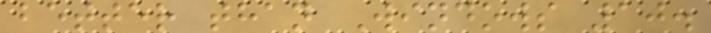better than Windows 10.
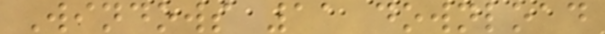Windows 11 download
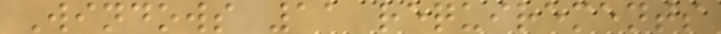Windows 11 requirements
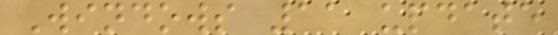Windows 11 update
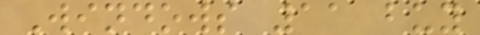Windows 11 buy
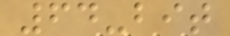64-bit
